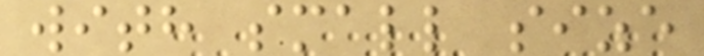with small size
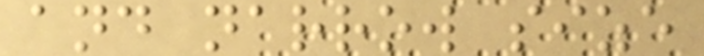and narrow size
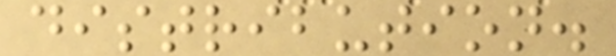distribution.
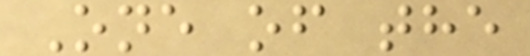One of the
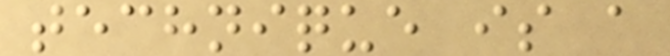technique is a
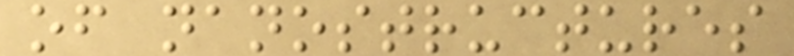of nanostructures
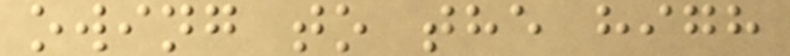owing to the high
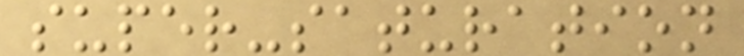super-saturation
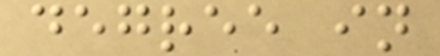degree in
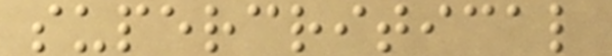supercritical
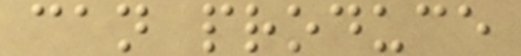can produce
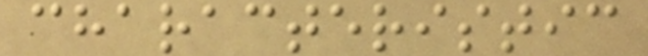characteristic
